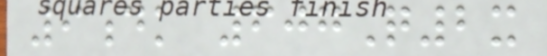9dk 607Q2x
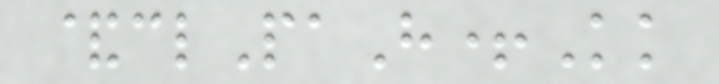&clPaH+Kk
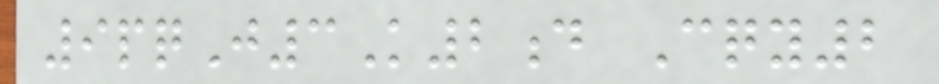9pqJ3K2d Cqy2
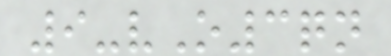9-vO3qn
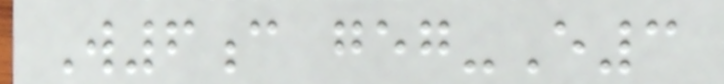W6c geg-E3
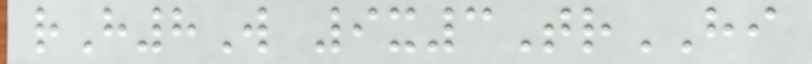rH8W 9x3TrHI
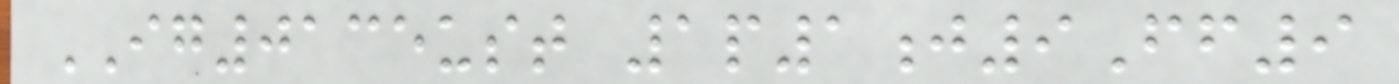IG0135ust 1p1j9Ff9
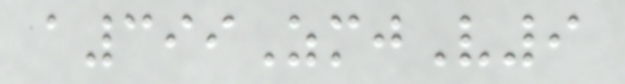a399ZmjV9
